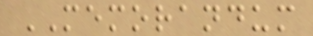MEMORANDUM
